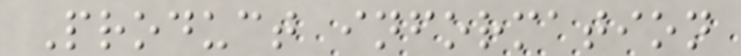Product information
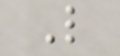L
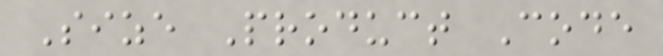Size Product Code
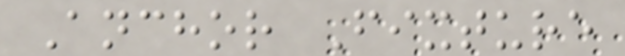Anchor Fixture
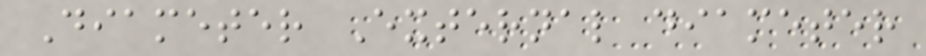Diameter External diameter
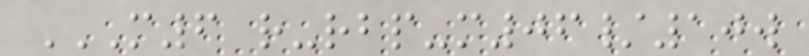M6 R-RBP-M06/10W
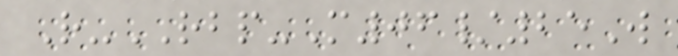R-RBP-M06/25W
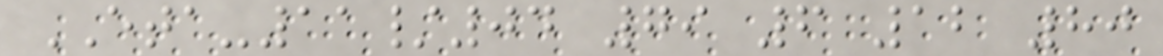ETA-11/04 79 6 12 80
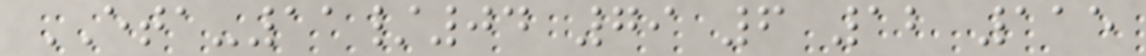ETA-11/04 79 6 12 115
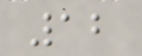12
